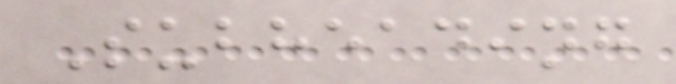Subheading
